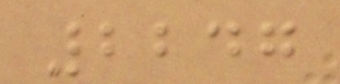2247
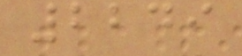2249
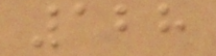128
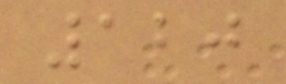120
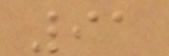91
